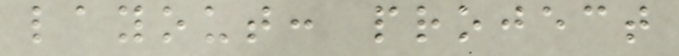layout: project
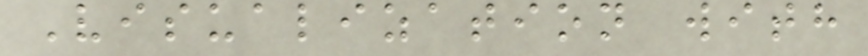Visualization with
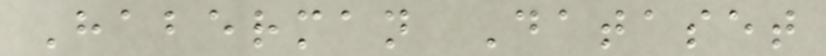Haberman Dataset
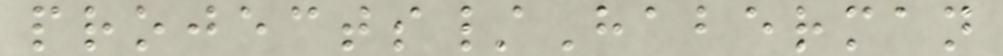projects/Haberman
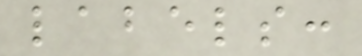labels:
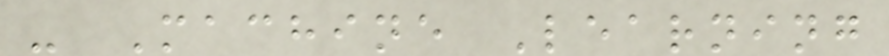- Machine Learning
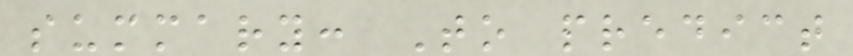summary: To predict
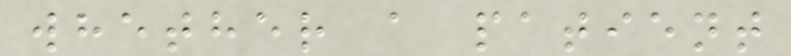whether a patient
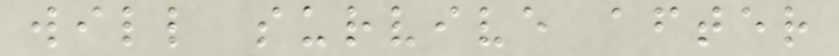will survive after
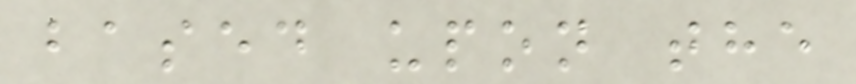based upon the
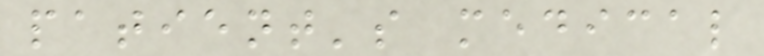patient's medical
